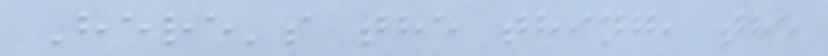Here's the thing, the
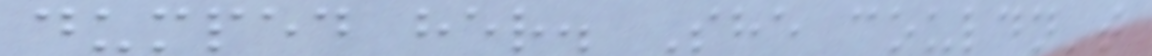dumped her. She couldn't
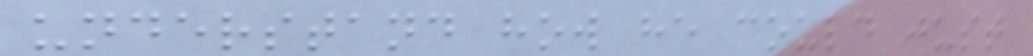understand how he could just
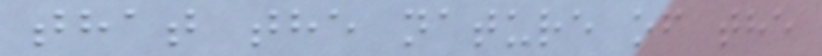that the nature of the
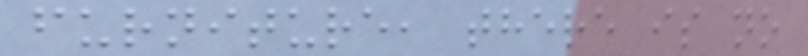furniture, there is no
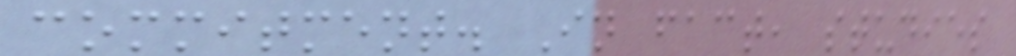commitment. In fact, studies
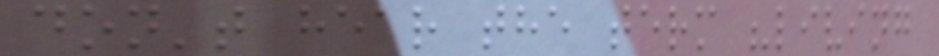don't hear the term "living
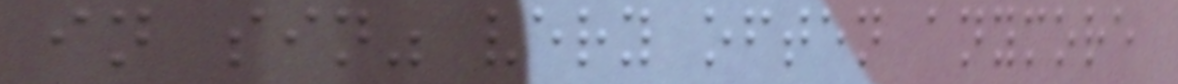in sin" very often anymore
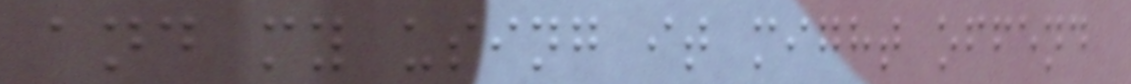and my using it might offend
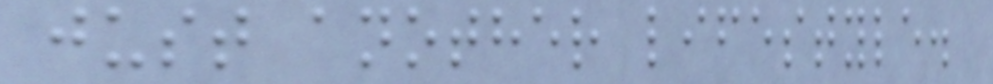just another lifestyle.
